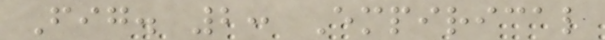Fig. 2: Empirical
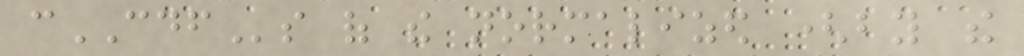cCDFs of the normalized (by the
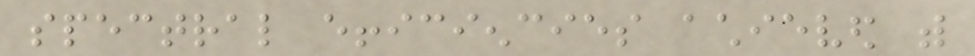spectral efficiencies achieved with
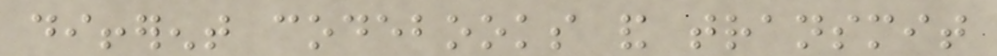different codebooks and transmit
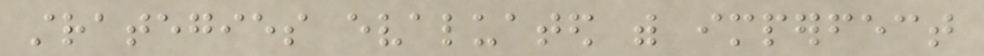strategies evaluated with imperfect
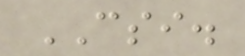CSI.
